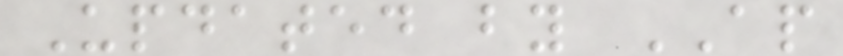Updated by AP
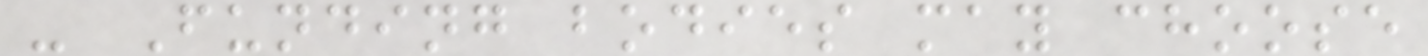- Funding bodies may choose
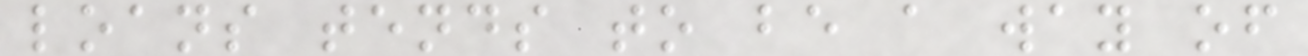loans tends to be a way of
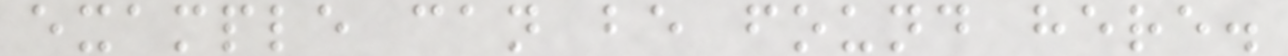example can be found here.
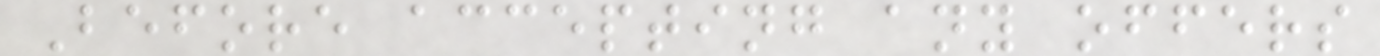Before accepting any offers
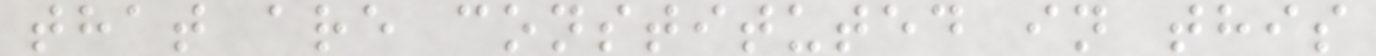that are constituted in this
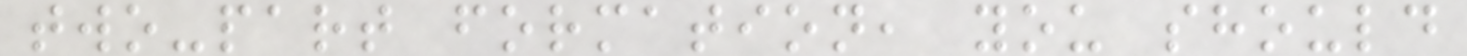two-part formation, you should
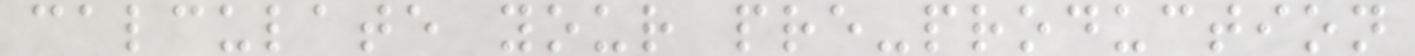calculate your pre-production
